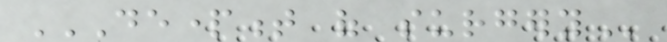DEPARTMENT OF SURGERY
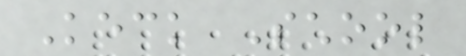Keck School
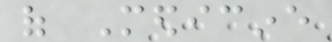of Medicine
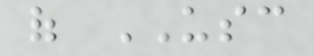of USC
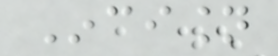Incision
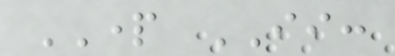PART II:
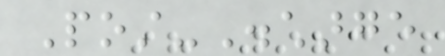Post-Discharge
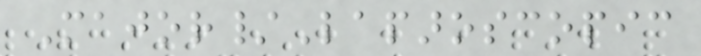Major/Laparoscopic
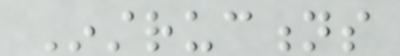Instructions
